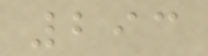293
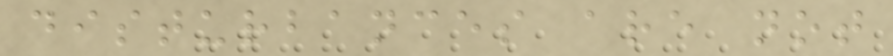disturbances are not
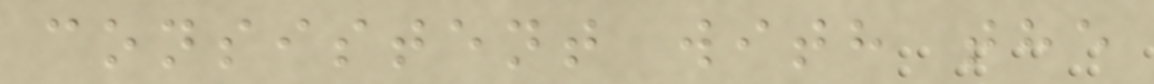consistent with the
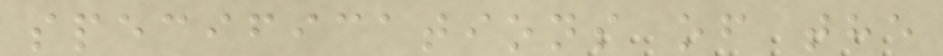specifications of the
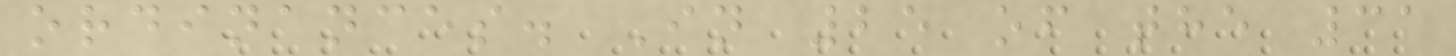ordinances. In 25 of the 31
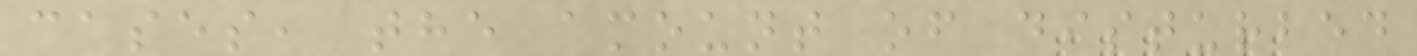cases, the amount of disturbed
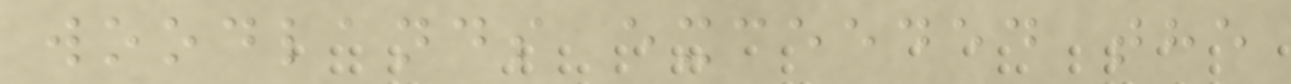woodlands exceeded the
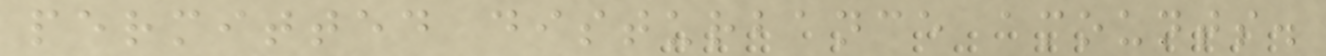permitted disturbance amounts.
